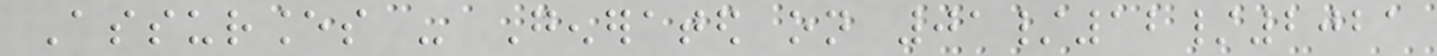Assurances - Generated on 01/12/2021
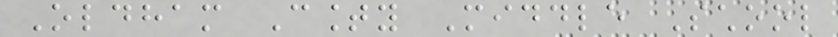Oldham County Middle School
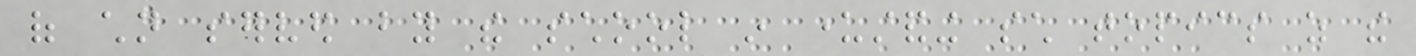of children served by the school in understanding such topics as the
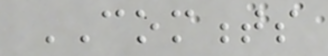COMMENTS
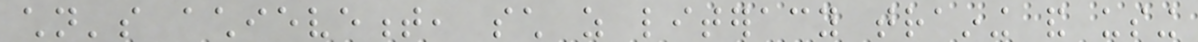children's achievement, such as literacy training and using
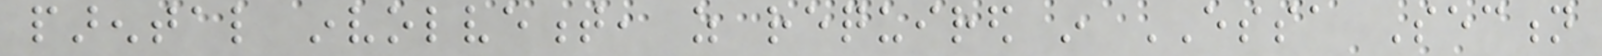parental involvement, as required in ESSA Section
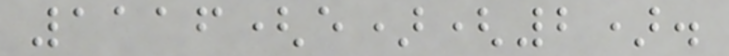1116(e)(2).
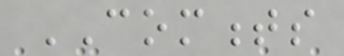COMMENTS
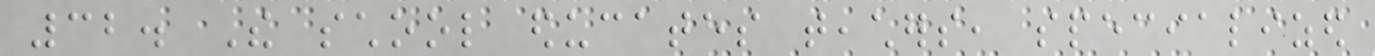32. The school educates teachers, specialized
